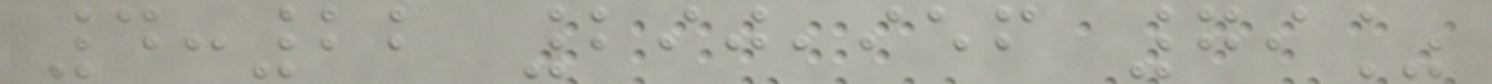4:22 290,956 79%
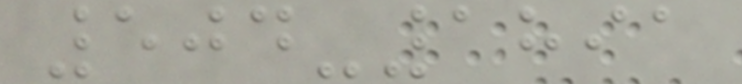504-1891
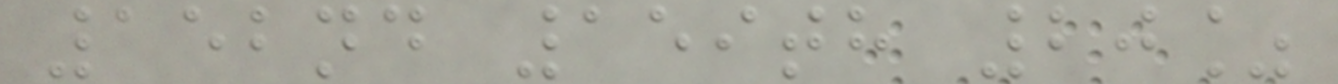152nd 159th 20%
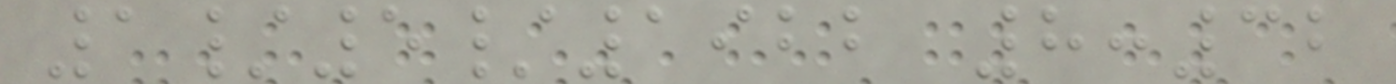1/5/1922 8:32
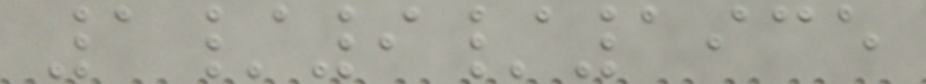1/9/1935
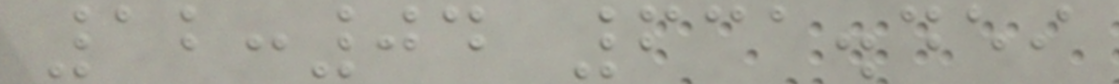12:04 631.459
